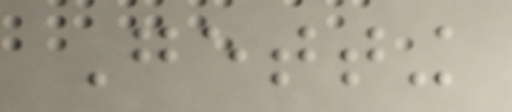Getting
